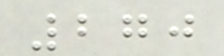270
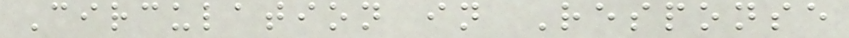Circulation in Response
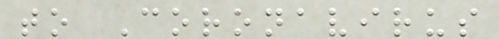to Coronavirus
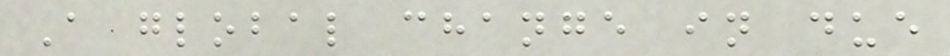A global change in due
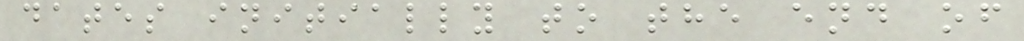dates initially to the end of
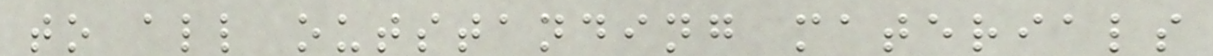to all outstanding materials
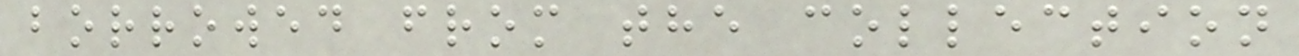borrowed from the collection
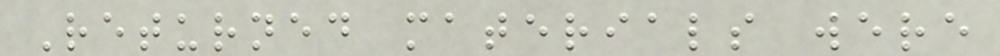Returned materials were
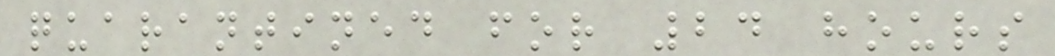quarantined for 24 hours
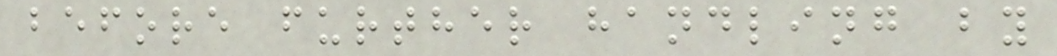before further handling by
